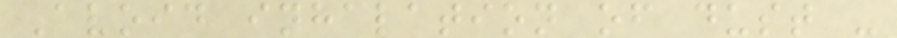Avoid inhalation of dust -
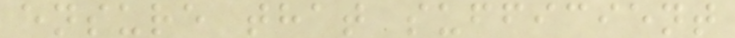ensure that sufficient
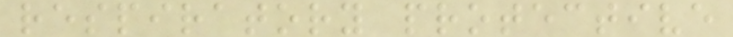respiratory protective
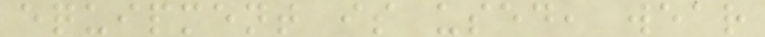equipment is used, wear
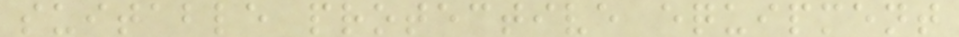suitable protective equipment
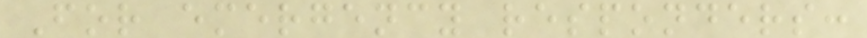For emergency responders:
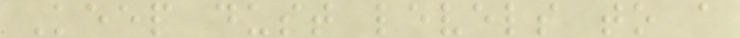Keep dust levels to a
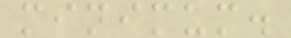minimum.
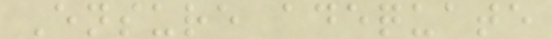Ensure adequate
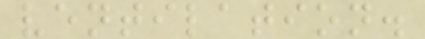ventilation.
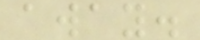away.
